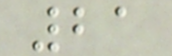21
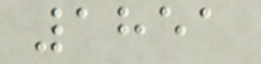1851
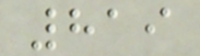819
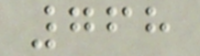768
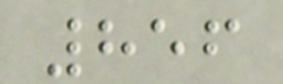856
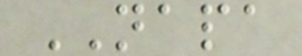NAPA
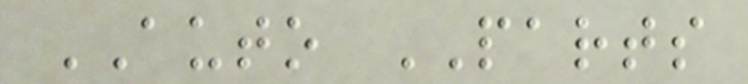AUTO PARTS
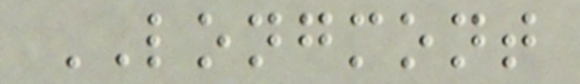LONGMONT
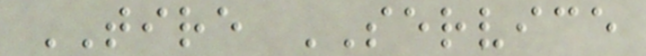TIRE SERVICE
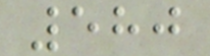580
